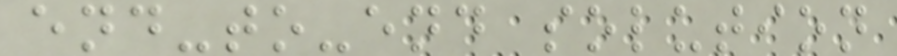end-to-end solution
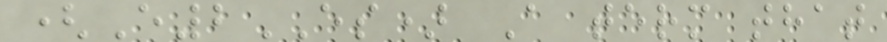(E2ES) A term that
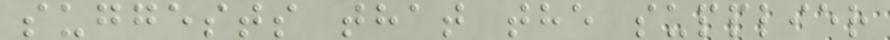suggests that the supplier
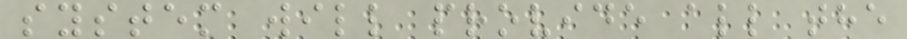system will provide all the
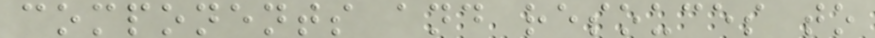components and resouces to
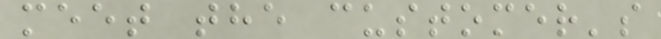meet the customer's
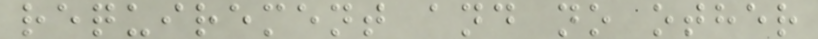requirement and no other
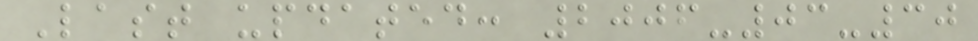Last updated: 2006-03-30
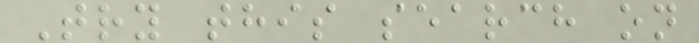Try this search on
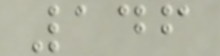146
